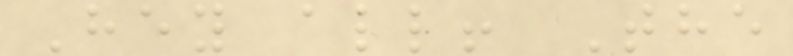Hey all! The
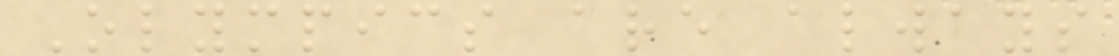Olympics are always
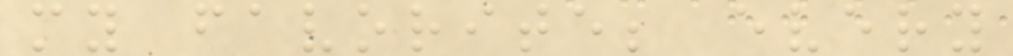my favorite; every
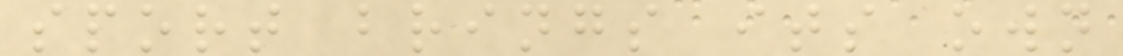sport brings its own
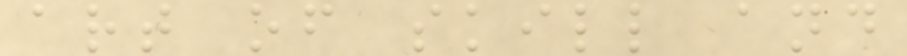art of skill and
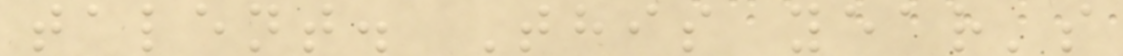talent. This year's
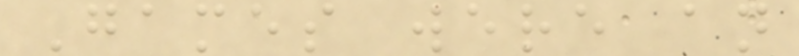Games were an
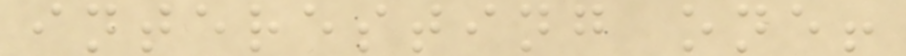interesting one!
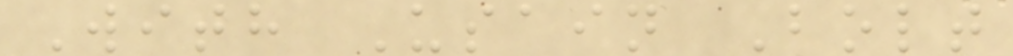With Usain Bolt
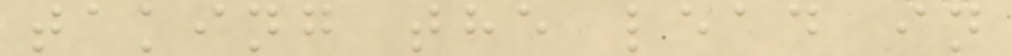taking the lead in
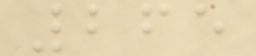265
